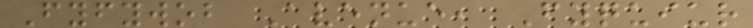Fyfywob Avenue, Fyquiur
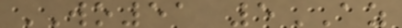WO51 5AZ
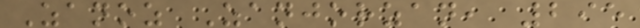Zanoz Zanjorzan, 295
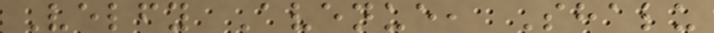Velfy Avenue, Shalu
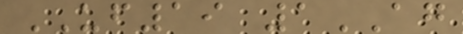UF19 1AG
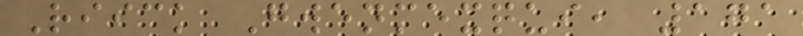Riick Gwenmexqui, 171
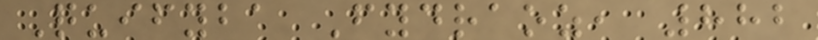Quifyba Fydraoz, 882
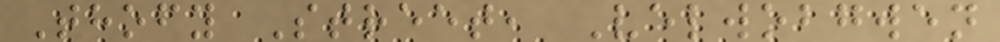Thofy Street, Velwobgwen
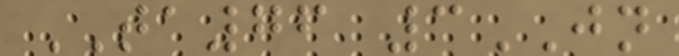TA76 3JN
